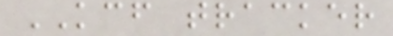KCF tracker
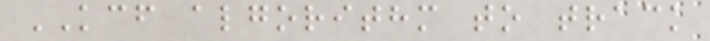KCF algorithm to track
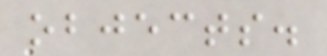objects.
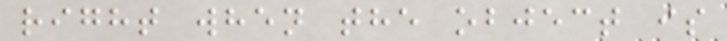right when the object is
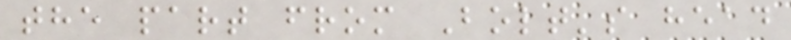the part from Bolt's head
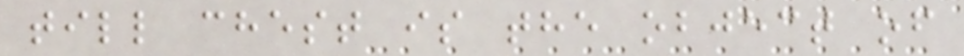till chest is the object of
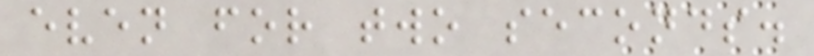even for two seconds.
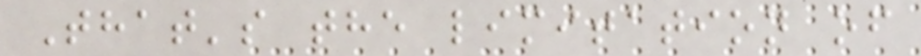That's the limitation of
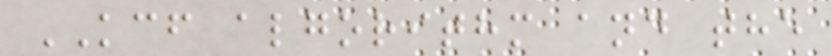KCF algorithm and the
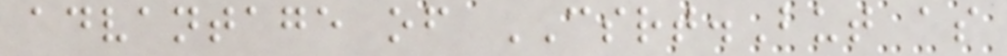advantage of CSRT.But as
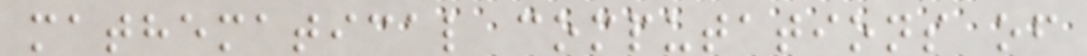mathematical computations of
